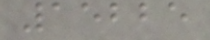15225
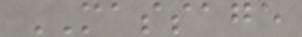MASSAGE
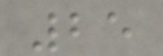25
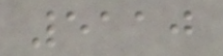5110
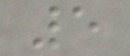5
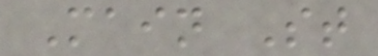Main St
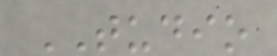TUDIO
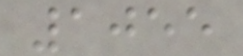1055
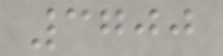3700
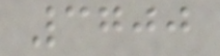3700
